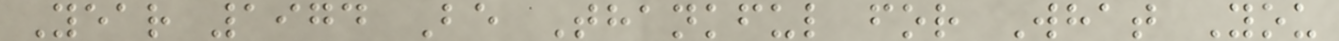Year 1974 Be Thankful for What You
